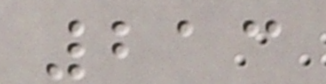213
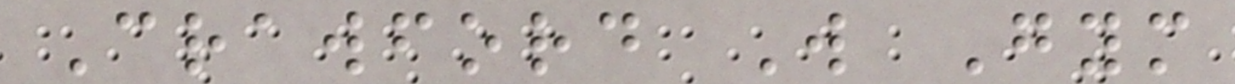Crawford W Gym
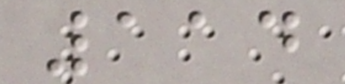114
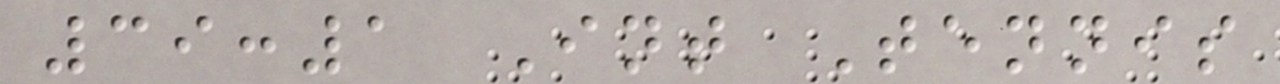39:1 Int Tennis
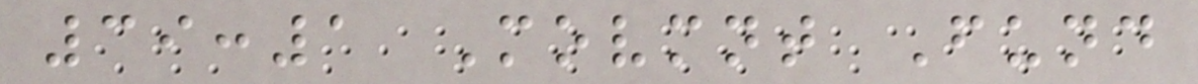39:1 Movmnt Fund
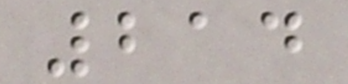214
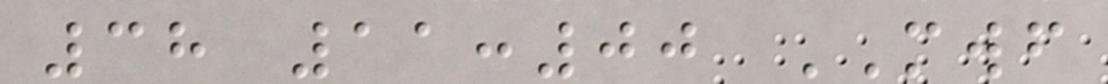38 11:00 MWF
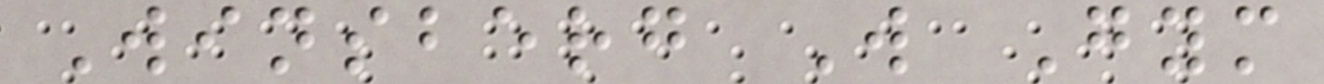Winsberg W Gym
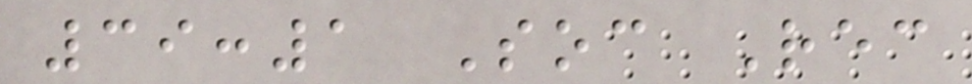39:1 Soc Rec
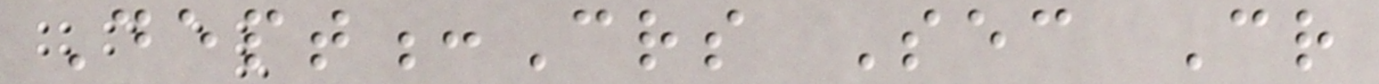Dept:Crs Sec Cr
